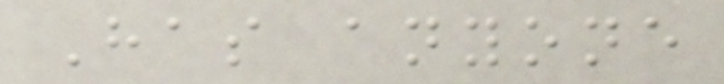Has anyone
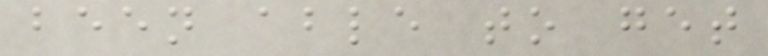been able to get
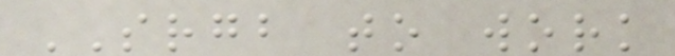SRGB to work
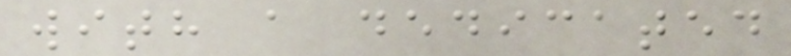with a dedicated
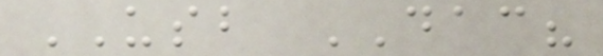USB DAC?
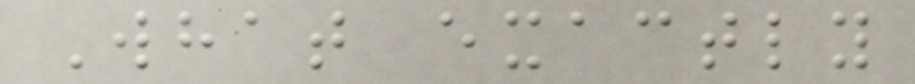What exactly
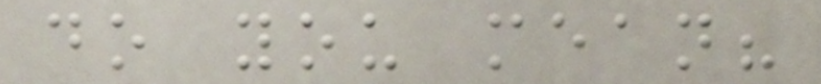do you mean?
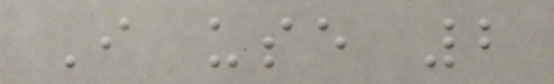I use 2
